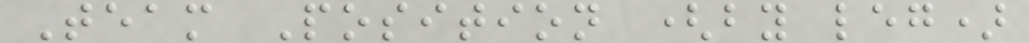Team Position (by leg)
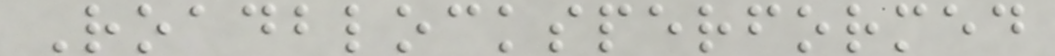Roadblocksperformed
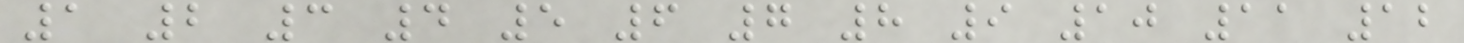1 2 3 4 5 6 7 8 9 10 11 12
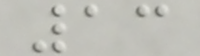13
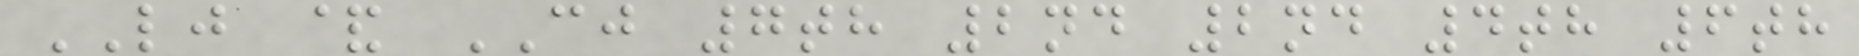LJ & CJ 7th 2nd 2nd 4th 6th
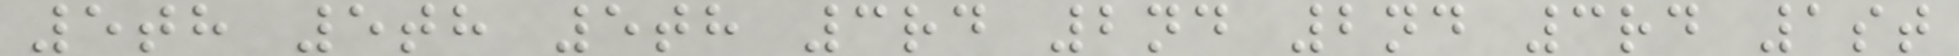5th 5th 5th 3rd 2nd 2nd 3rd 1st
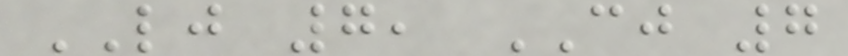LJ 7, CJ 7
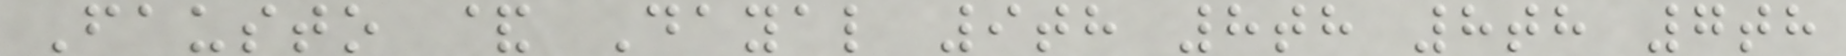Fausto & Dayal 9th 8th 8th 7th
